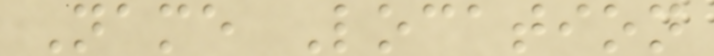Name Location
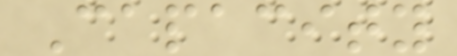Capacity
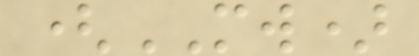(MW)
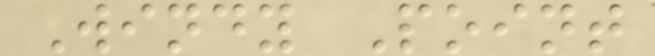Windy Point
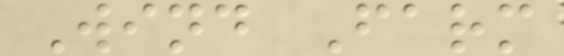Wind Farm
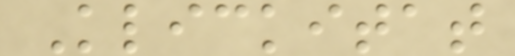Klickitat
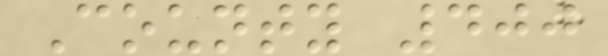County 400
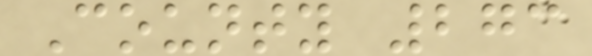County 273
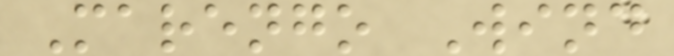Marengo Wind
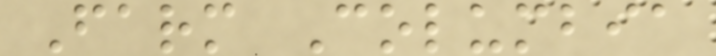Farm Columbia
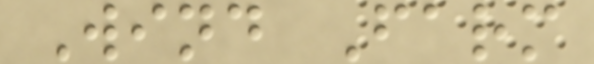Wind Farm
